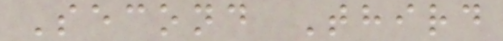Second Third
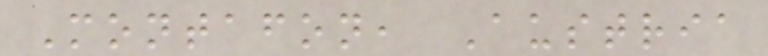Montafon, Austria
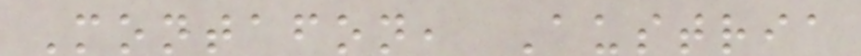Montafon, Austria
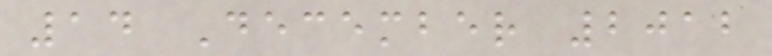14 December 2012
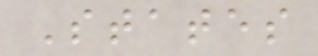States
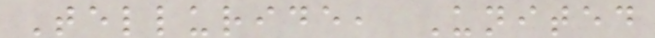Telluride, United
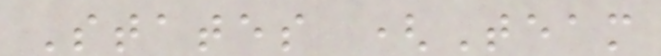States (Team
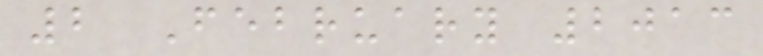2 February 2013
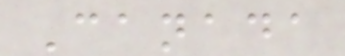Canada
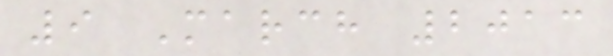9 March 2013
